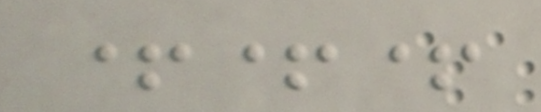+++
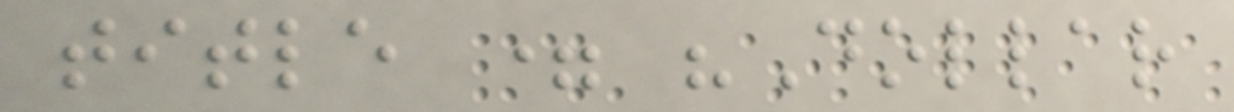title = "Dollar
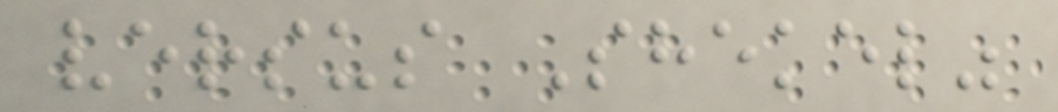versus Shekel"
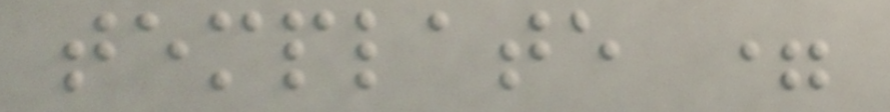template =
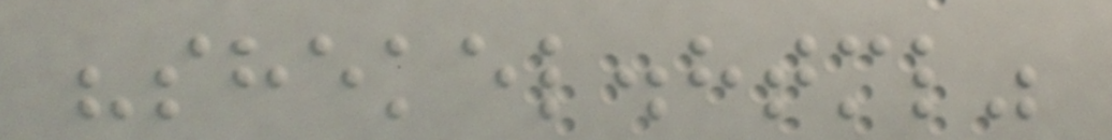"shekel.html"
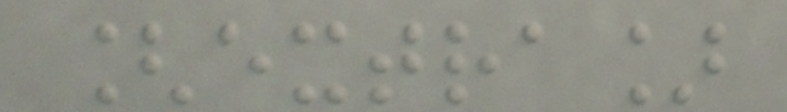[extra]
